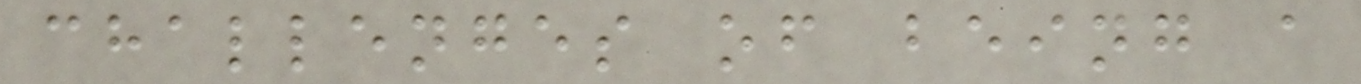challenges of being a
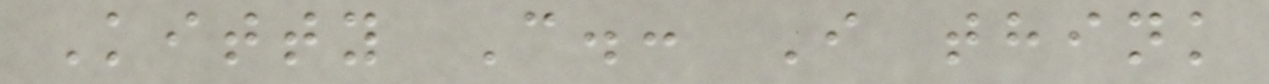Kitty C.: I think
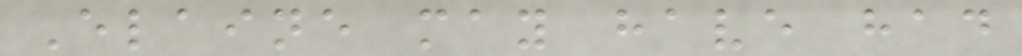Elaine may have had
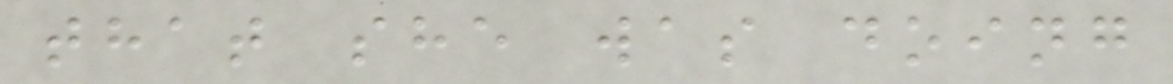that she was doing
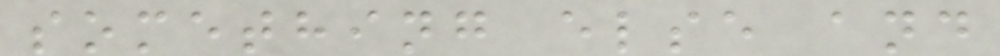something else and
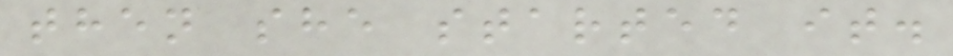then she started it.
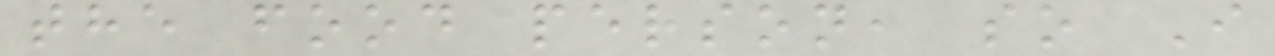the food person, so I
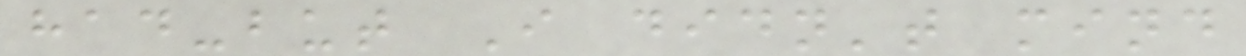had-but I didn't mind
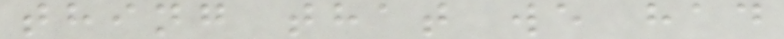thing that we had
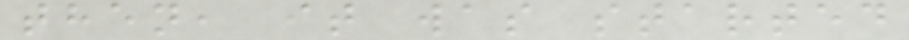then, it was started
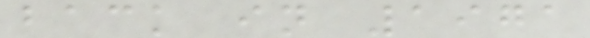back in 1971
